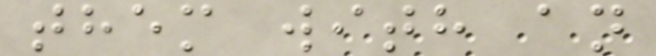them with an
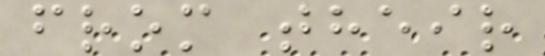from their
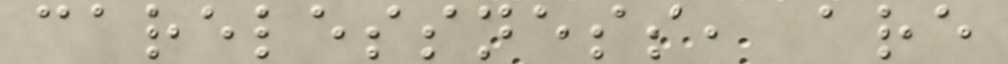carelessness, are
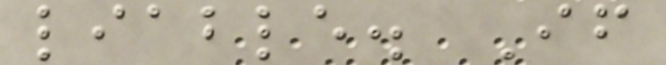liable. If
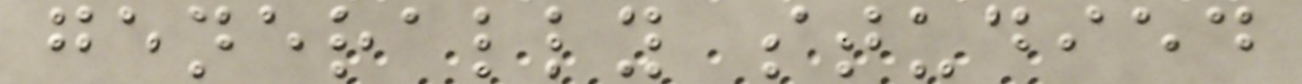generally studied
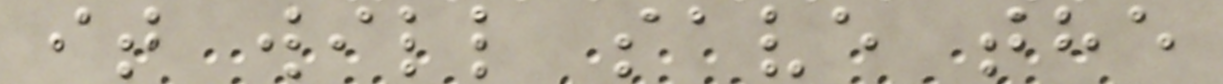it will save the
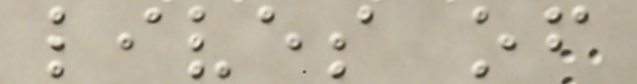lives of
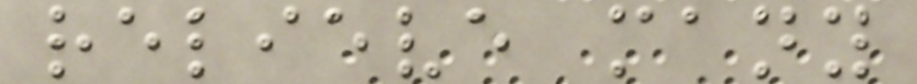relieve many
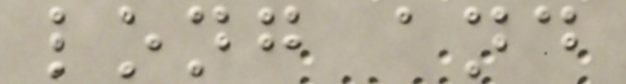long and
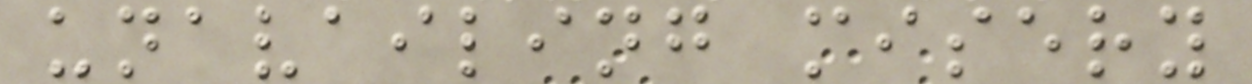unavailing misery
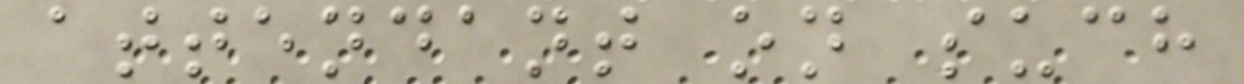attendant on such
